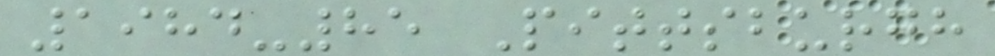1984-85 Pittsburgh
